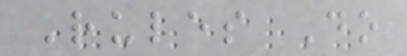Rules Do
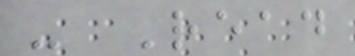- Read
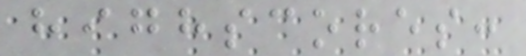highscores:
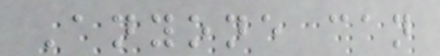Anyone can
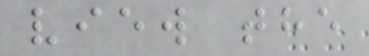view the
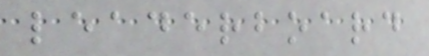leaderboard
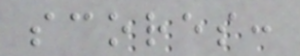scores:
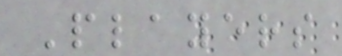Players
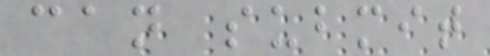can submit
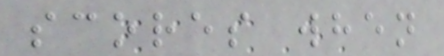scores when
